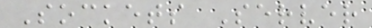Sockets Server
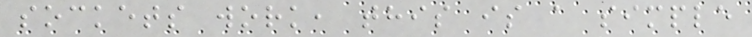sockets work, this is a simple
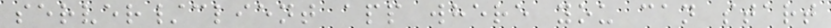server/client app where you can start
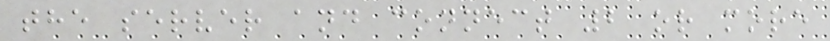the server and connect 2 or more
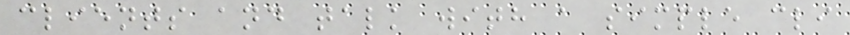clients and talk with a simple cli
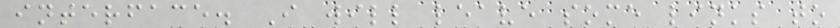interface. I will leave some links to
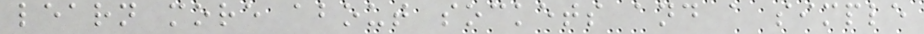learn more about sockets and a simple
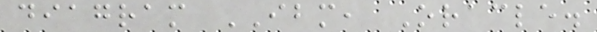diagram IBM, Oracle.
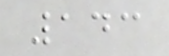143
